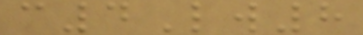c4Lw8
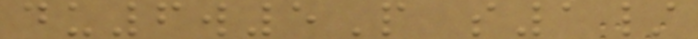du6w5P s1/
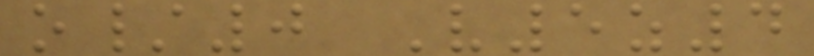o/0 V5z4
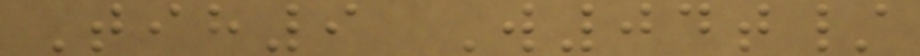Tih9 W04t/
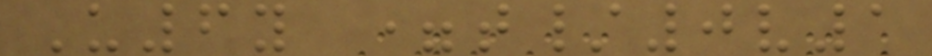U6y =t/0v1
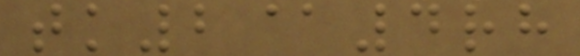tk2@4rh
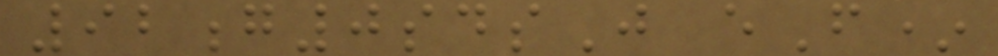92g0sdsJ eF*
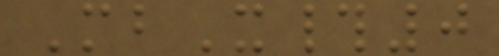MbX#0
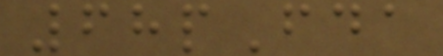68pFda
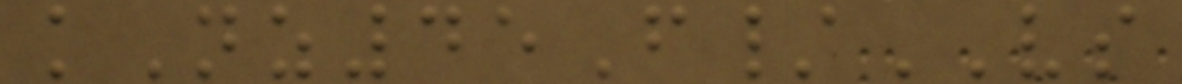kNz45F/VS
